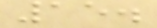15.
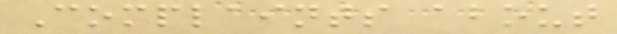Complaints about
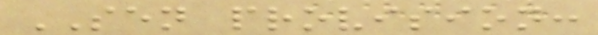SEN provision:
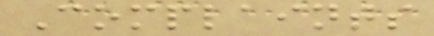Complaints
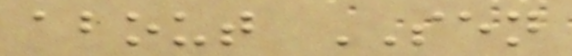about SEN
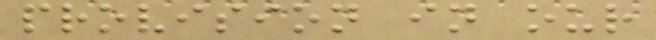provision in our
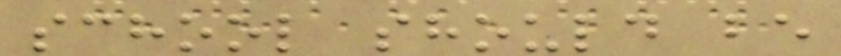school should be
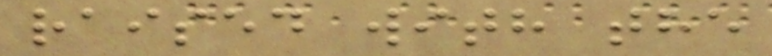raised with the
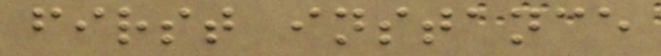first instance
